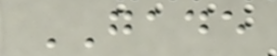GADE
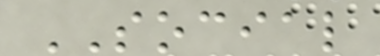SOCIAL
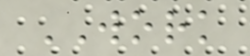WORK
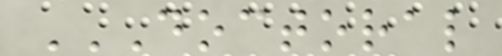DOCTORAL
